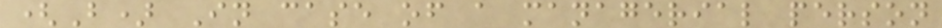(B) In case of a managerial person
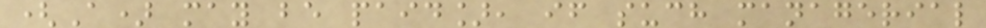(A) may be paid], if such managerial
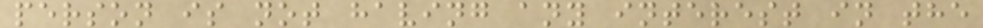person is not having any interest in the
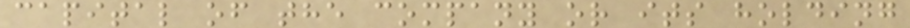capital of the company or its holding
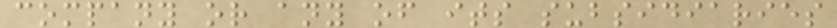company or any of its subsidiaries
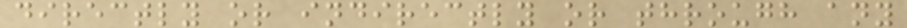directly or indirectly or through any
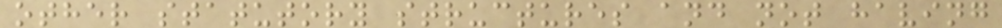other statutory structures and not having
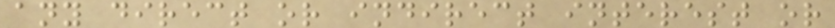any direct or indirect interest or
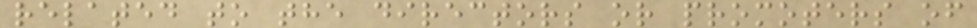related to the directors or promoters of
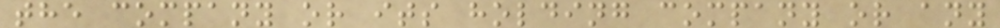the company or its holding company or any
